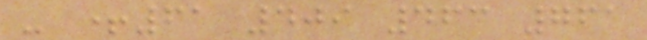- +61 409 463 761
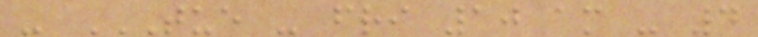- TUE - FRI 10 AM - 4
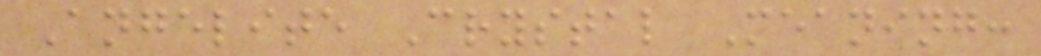Angelite Crystal Meaning:
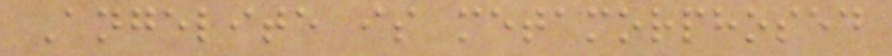Angelite is metamorphosed
